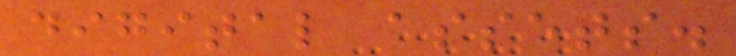digital assets.
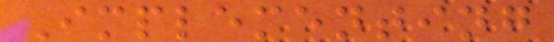Implementing
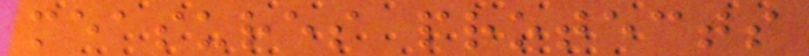measures protects
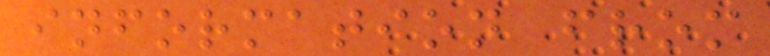information from
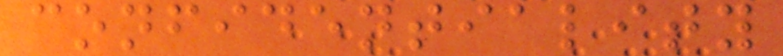confidentiality
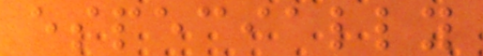especially
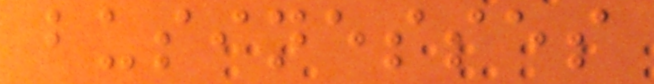businesses
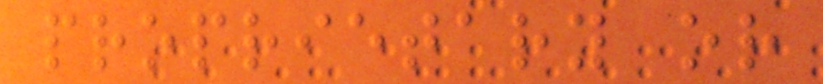proprietary or
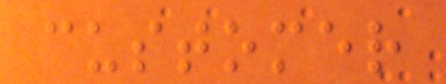customer
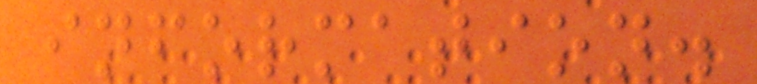information.
